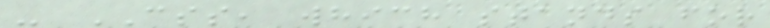- CSS, which stands for
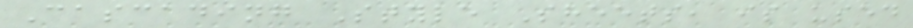Cascading Style Sheets, is used
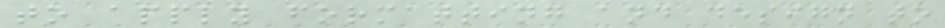to apply formatting and design to
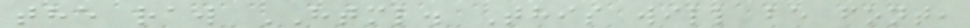the raw HTML. This will be font,
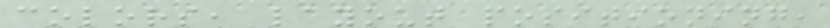colors, layout positioning,
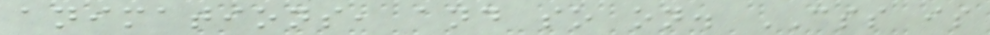animations, and so on. CSS is
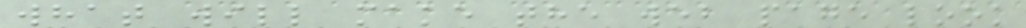what will make the web page look
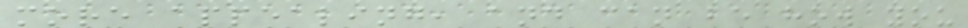more appealing, and can be how you
